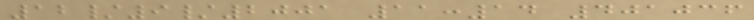12/9/2001 11:14 401036
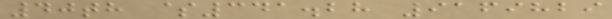40th $341.28 9169829
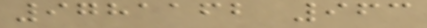9781162 963
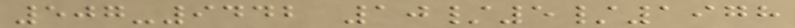507-9442 10/5/1978
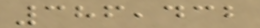386,432
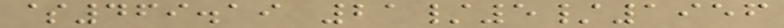$469.19 21/5/1956
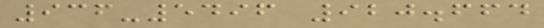936-5496 920.664
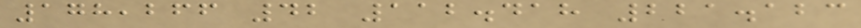178,266 42 112.418 221.123
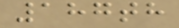187th
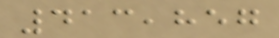413,857
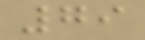79
